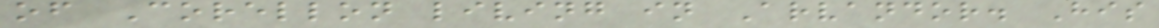of Corellon living in Arvandor. His
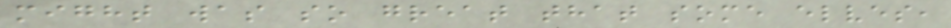might was so great that some elves,
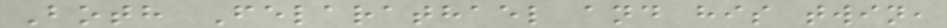Both Felarathael and his twin,
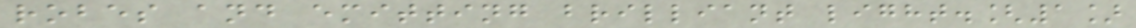robes and emitting brilliant light.[1]
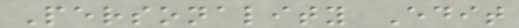Personality Edit
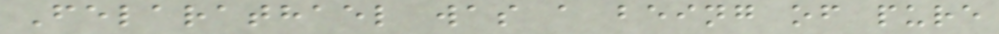Felarathael was a being of pure
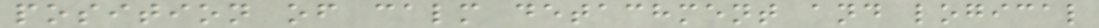position of calm detachment and logical
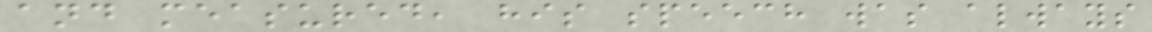and measured, his speech was always
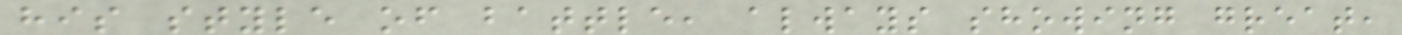his style of battle, always showing great,
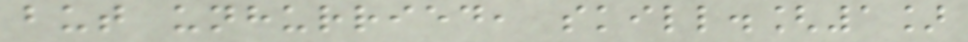but unhurried, skill.[1]
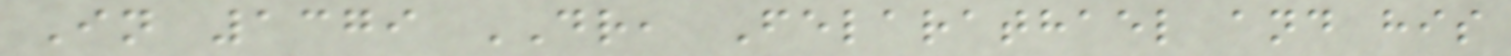In 1379 DR, Felarathael and his
